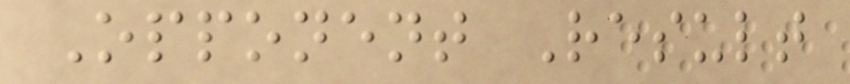Opponent Result
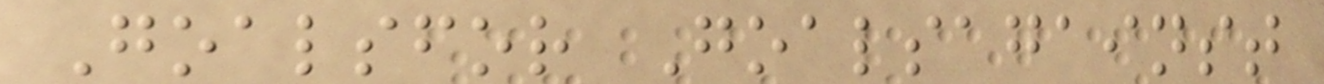Goalsfor Goalsagainst
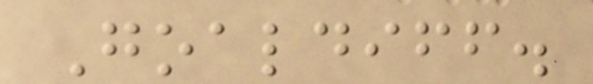Goaldiff.
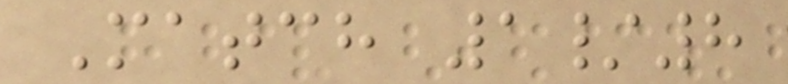Match 1/8
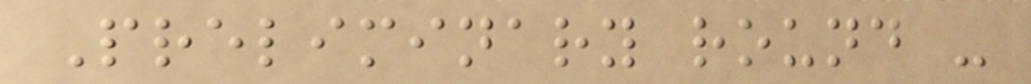Preliminary round -
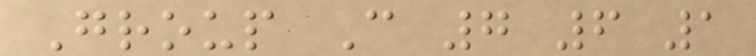Group C 7 6 1
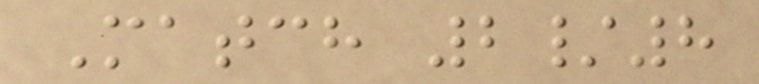Match 2/8
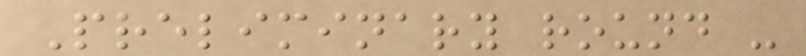Preliminary round -
